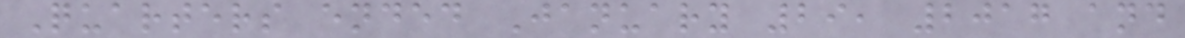Quarters ended January 29, 2017 and
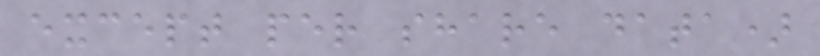except per share data)
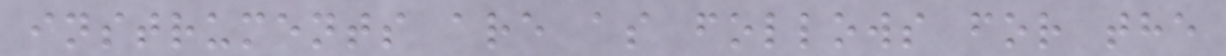instruments are as follows for the
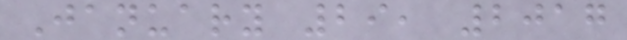January 29, 2017
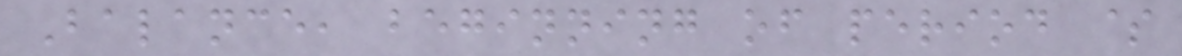Balance, beginning of period $
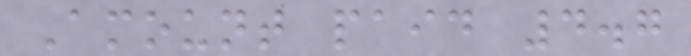Amount paid 4.7
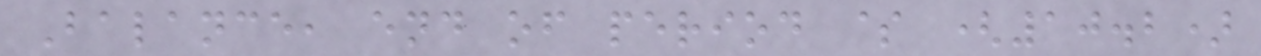Balance, end of period $ (10.2)
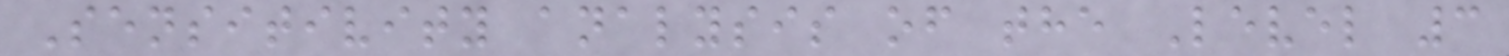Sensitivity analysis of the Level 3
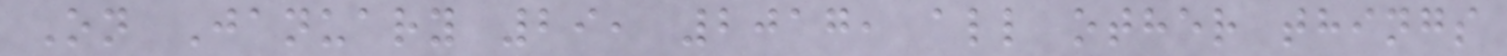On January 29, 2017, all other things
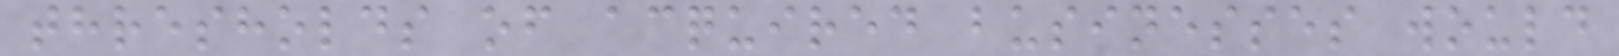thresholds of acquired businesses would
